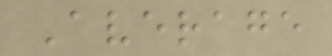Average
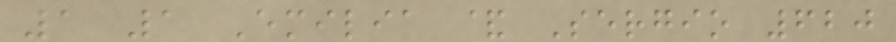1 1 Emilia & Sergio 620
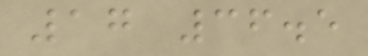17 36.5
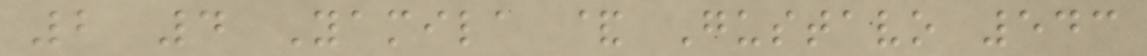2 4 Yamila & Gustavo 543
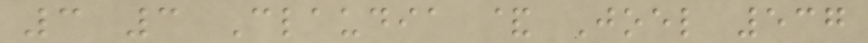3 3 Claudia & Joel 537
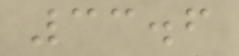33.6
